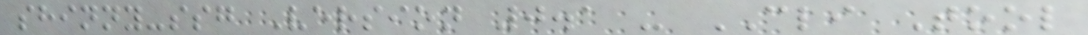shinny-ssg Version 0.1 - CLI Tool
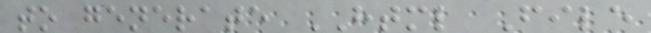to generate HTML File
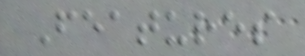Features
